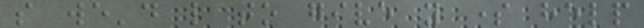so we'd like to give you some help
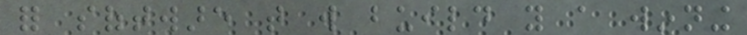for software that will build you a winning
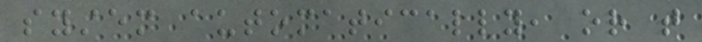system automatically, or that
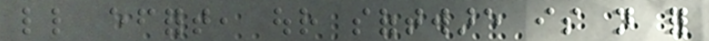little effort, our software is not for
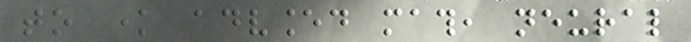to know advanced math, neural
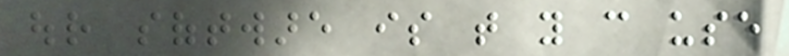our software is that you can use
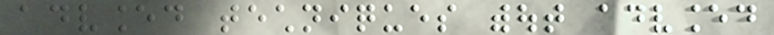advanced techniques without advanced
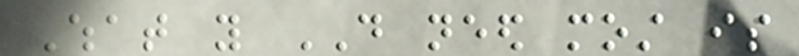What you DO need most is
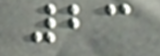23
